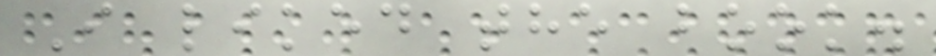I liked the book.
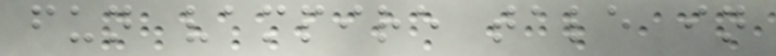fun vampire tale in
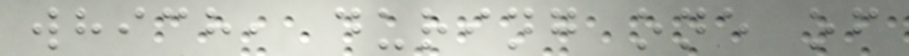which, during one of
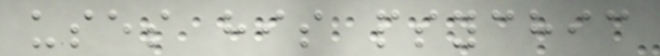uses his psychic
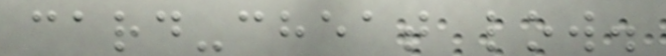card-cheat low.
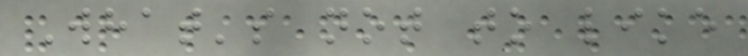What's not to like
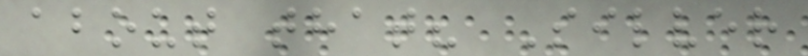about that? Silver
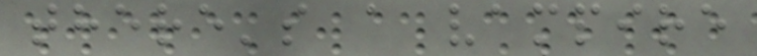there's a vampire
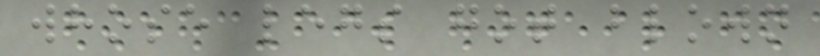whose legs got blown
